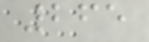265
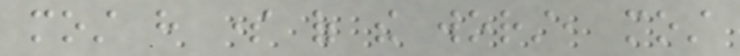most have some of the worst, most
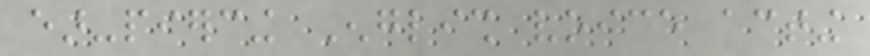ear-piercing English voice acting
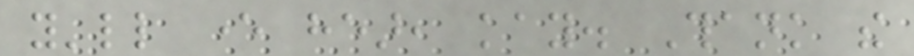you'll ever hear, kay. Thank the
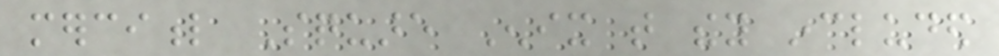merciful Square Enix that they included
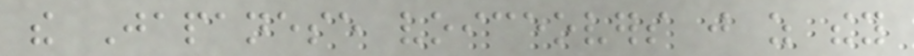the Japanese voiceovers just as they
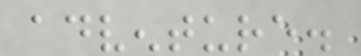adventure.
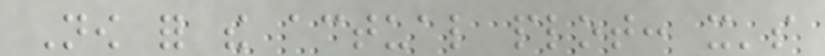Now for the actual plot: it's
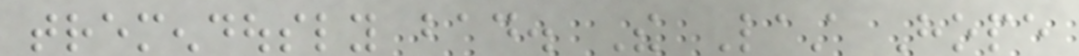tremendously bad. The Last Hope
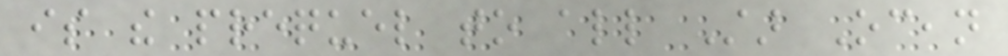is the prequel to all Star Ocean
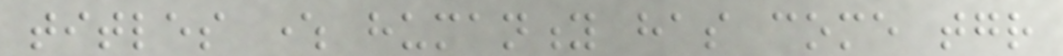titles where humanity has come together
